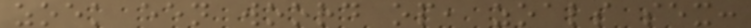zoek een woord op, zoals sex:
